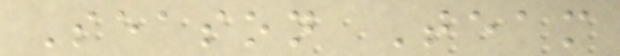Season Team
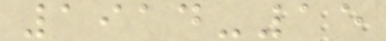1914-15
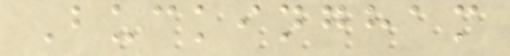Buckingham
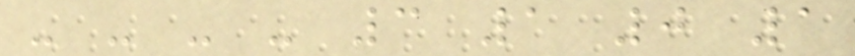- - - - 3 1 0 1
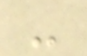-
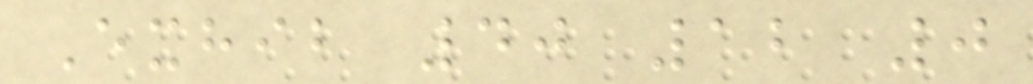Exhib 40 12 0
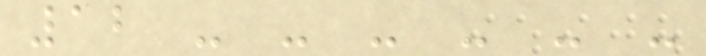12 - - - - - -
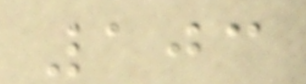103
